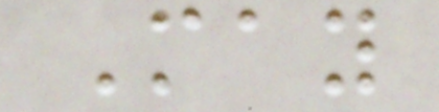May
